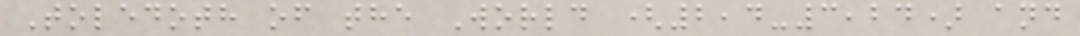Toledoth of the World (2,4-3,24) and
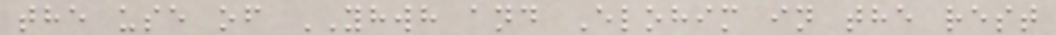the use of YHWH and Elohim in the rest
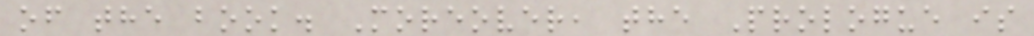of the book. Moreover, the Prologue is
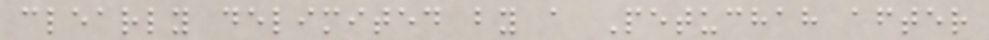clearly delimited by a Petuchah after
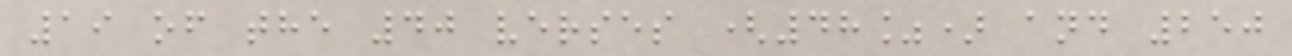19 of the 40 verses (48%) and 250
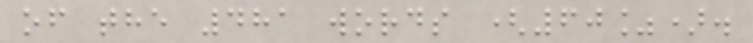of the 481 words (60%).
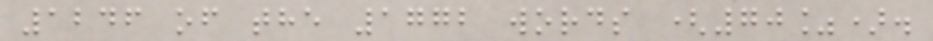1246 of the 1772 words (70%).
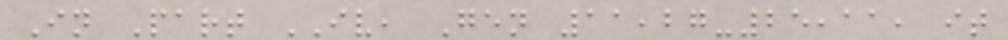In Part IV, Gen 11,27-25,11, it
